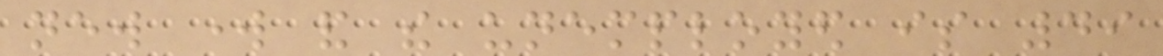new work and the unemployed is 49
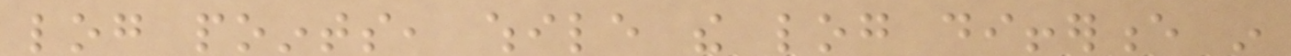log points, while the log difference in
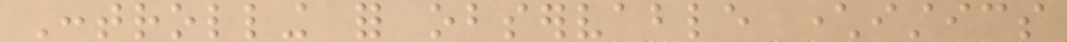Controlling for observable characteristics
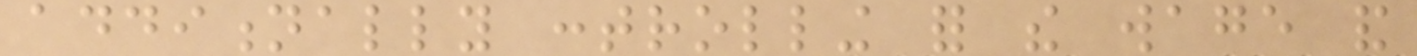additionally controlling for the wage and
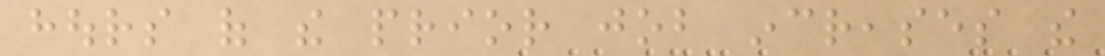hours of the prior job increases the
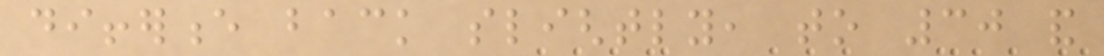difference back slightly, to 30 and
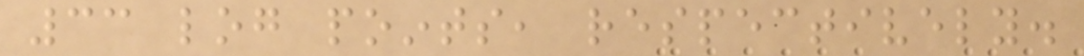33 log points, respectively.
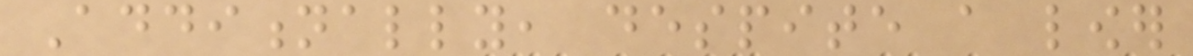Additionally, despite a lower
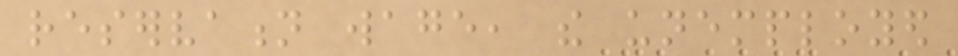reservation wage, the unemployed
